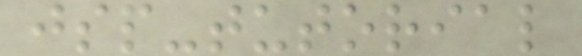jsp-tutorial
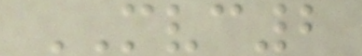MVC2
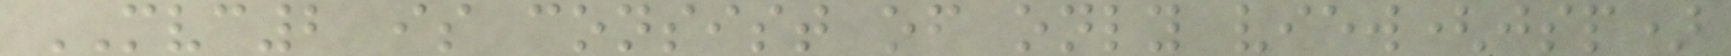MVC2 is consist of only view(jsp)
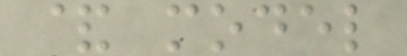& model
